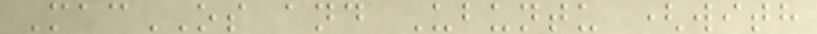MacOS and Ubuntu (with
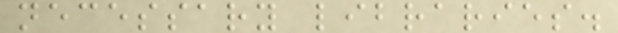necessary libraries.
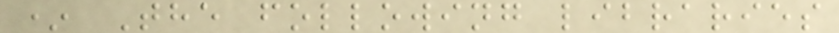* The following libraries
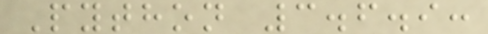Python 3.6.9:
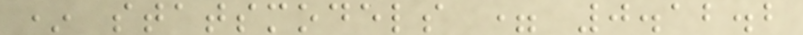* statsmodels = 0.12.2
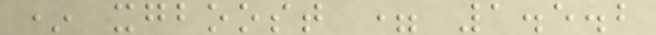* xgboost = 1.5.2
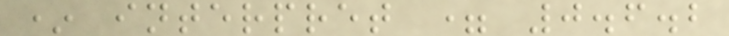* interpret = 0.6.2
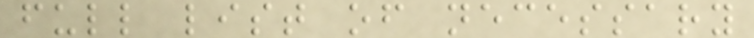full list of necessary
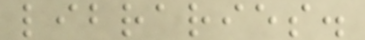libraries.
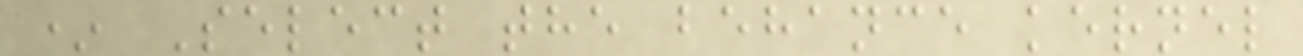* Select the behance kernel
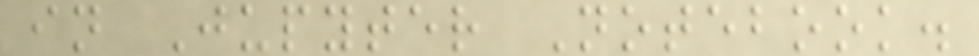in Jupyter Notebook.
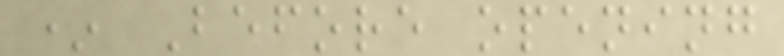* Before opening
